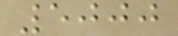5000
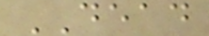DEAD
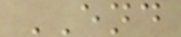END
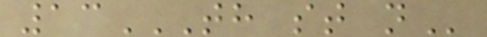13TH ST N
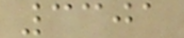3301
